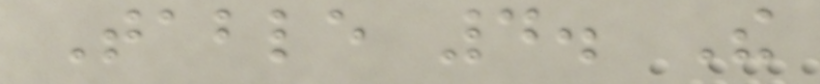Table 4. The
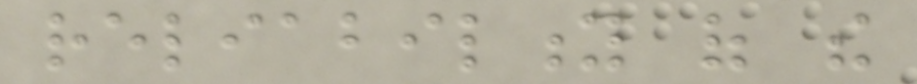reliability of the
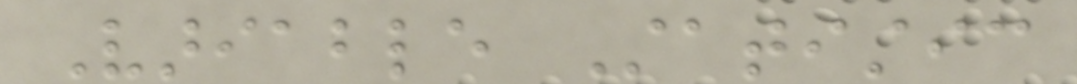Variable Statistic
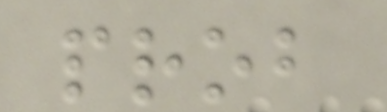prob
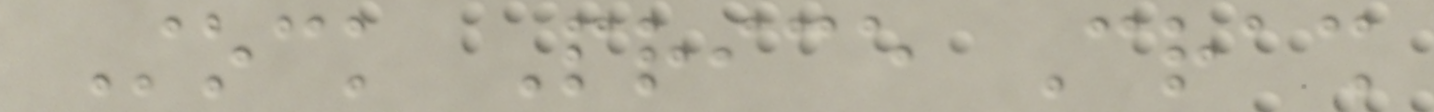Stock Price Crash
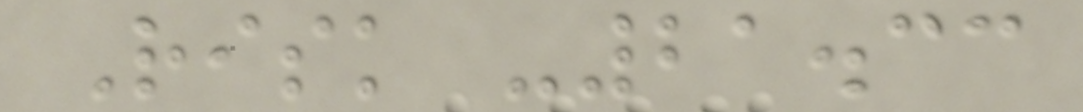Risk -21.33
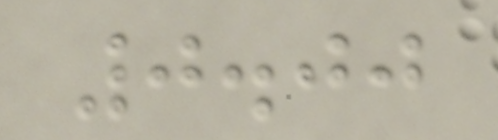0.00
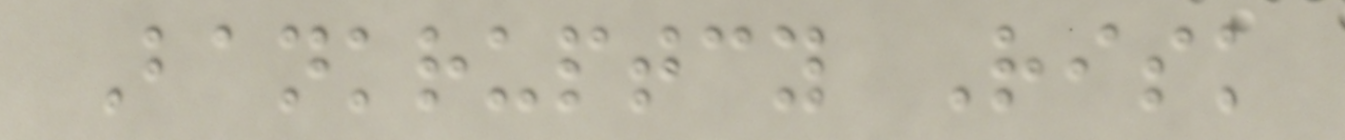Bankruptcy Risk
